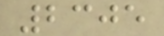2305
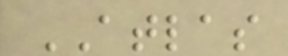ATLAS
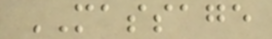MASSAGE
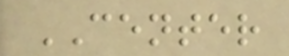CENTER
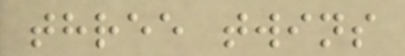three twins
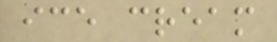ice cream
